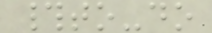#to-do
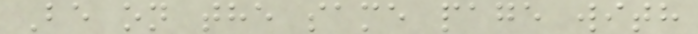Be on the same page with
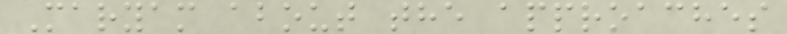Maryam about the approaches
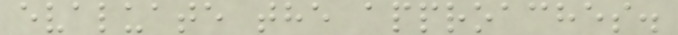evaluate the approaches.
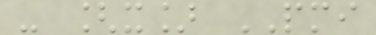- [x] PMI
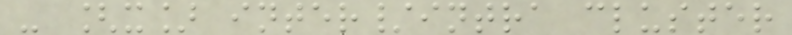- [x] inter/intra cluster
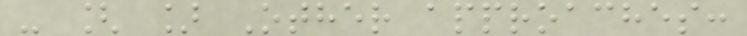- [ ] Other approaches:
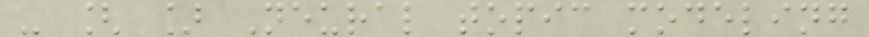- [ ] Neural topic modeling
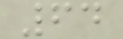64
